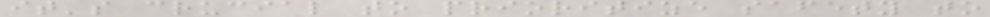it's crucial to prioritize safety to
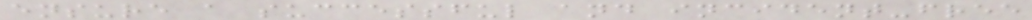ensure a successful and incident-free
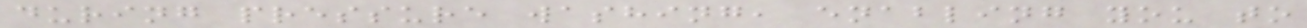during pressure washing, enabling you to
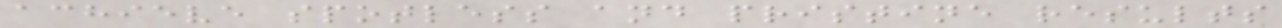achieve spotless and pristine results
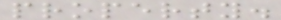property.
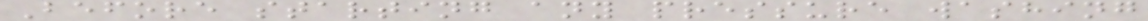Before starting any pressure washing
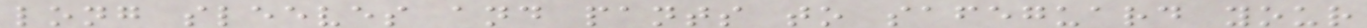long sleeves and pants to safeguard your
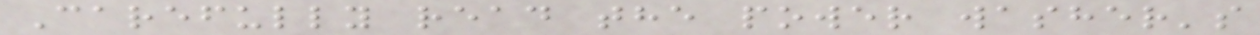Carefully read the power washer's
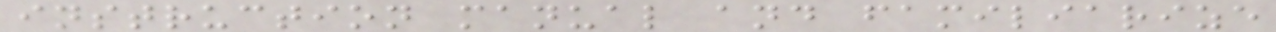instruction manual and familiarize
